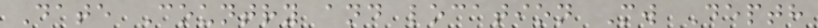Date Country and location Mw Depth
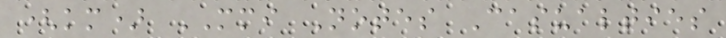(km) MMI Notes Casualties
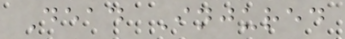Dead Injured
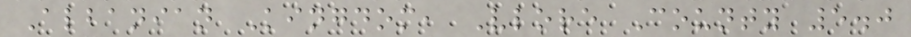Albanian Kingdom, Vlore County 5.0
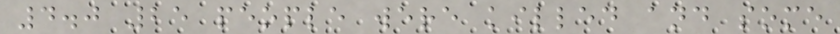4.0 25 people were killed and some
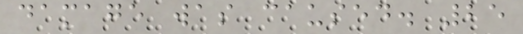damage was caused. 25
